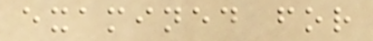examined for
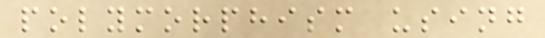polymorphism using
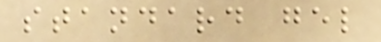standard gel
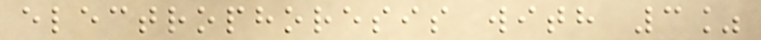electrophoresis with 3%
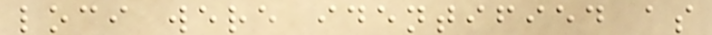loci were identified as
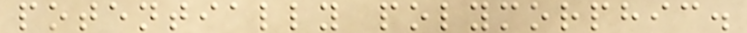potentially polymorphic.
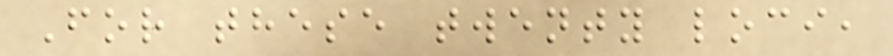For these twenty loci,
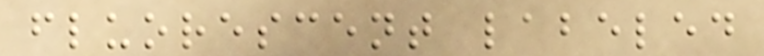fluorescent labeled
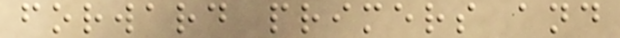forward primers and
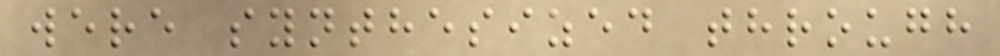were synthesized through
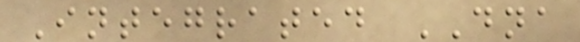Integrated DNA
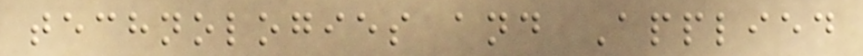technologies and Applied
